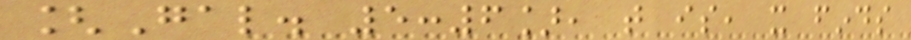[Gal. 5:6], that is, it finds
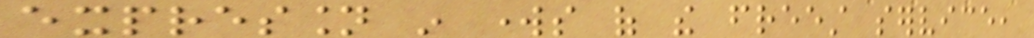expression in works of the freest service,
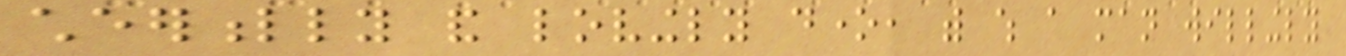cheerfully and lovingly done, with which a man willingly
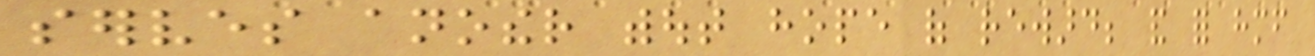serves another without hope of reward; and for himself
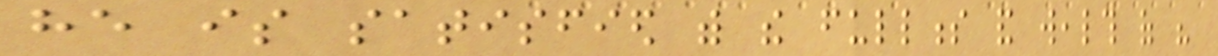he is satisfied with the fullness and wealth of his
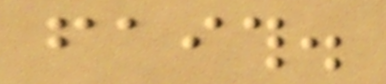faith.
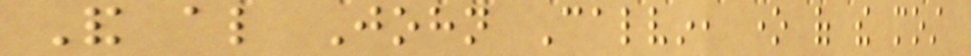And also John Calvin, one of the most
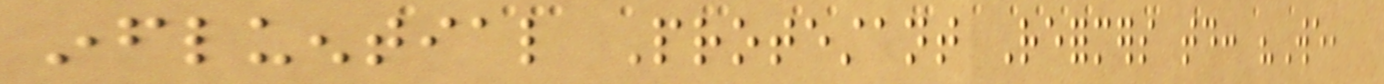influential Protestant Reformers today: "We,
